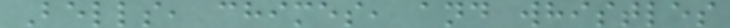Bells, chimes, and whistles
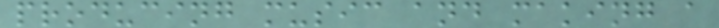producing music and making a
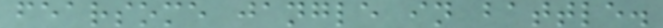fearsome jangle in battle.
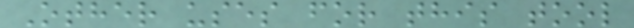Other uses for this tool
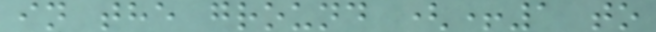in the ground (+1 to
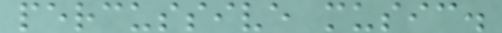percussive music.
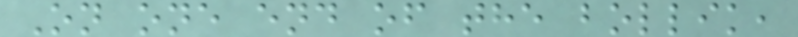On one end of the bollik,
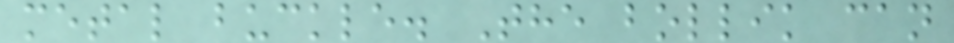metal buckle. The bollik can
